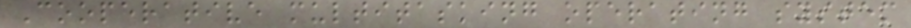Cooperative multitasking operating system
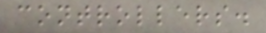controllers.
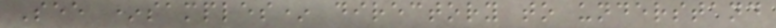See *samples* directory to understand
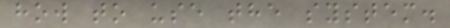how to use the system.
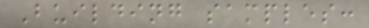Building samples:
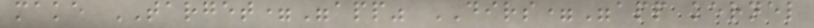make TARGET="app" DIRS="app kernel
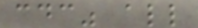cdc" all
